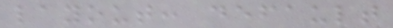layout: default
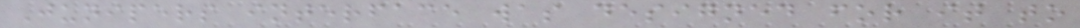Junipers interface was designed for it to
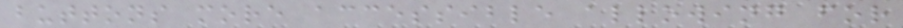buttons more accessible allowing for
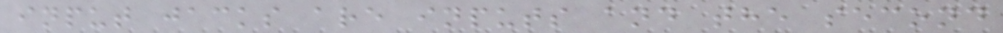input jacks are inputs and the second
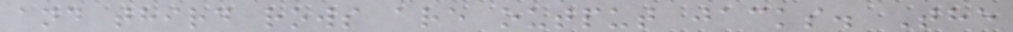and third rows are output jacks. The
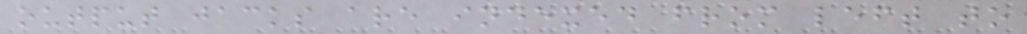output jacks are indexed from left to
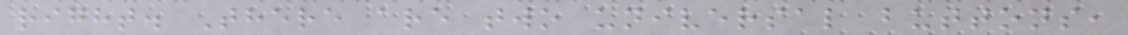right. There are two universal buttons,
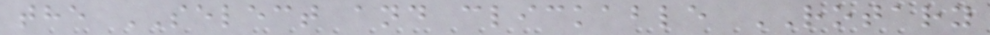the SELECT and clickable ROTARY
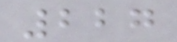227
